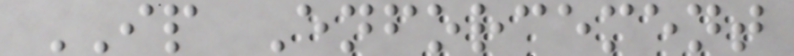IP Enforcement
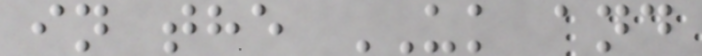in the UK and
